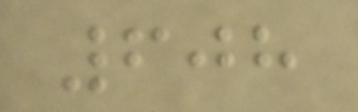608
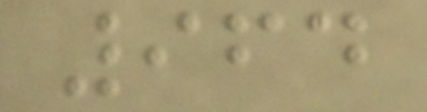964
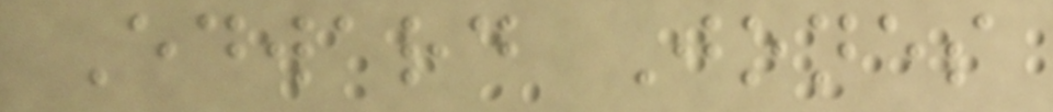Edward Jones
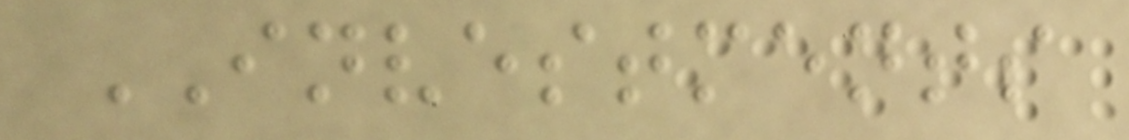INVESTMENTS
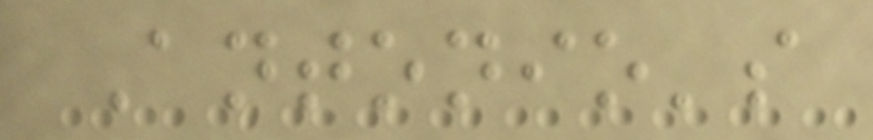Antonio's
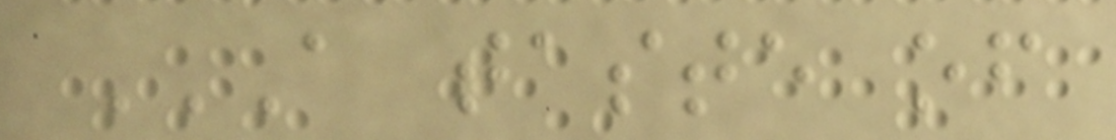A TASTE OF
